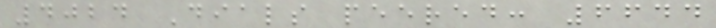4024 Dials peered: 6644
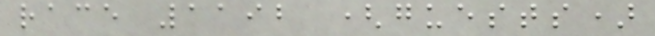race 1192 (guests)
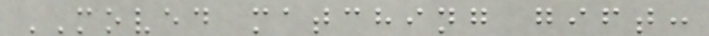MOVED matching gift:
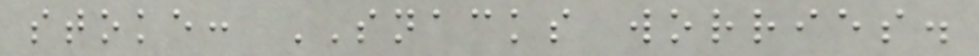stoke: SNACKS worries.
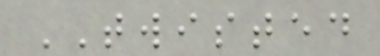TWISTED
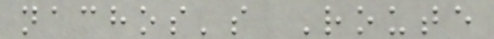nachos's Route
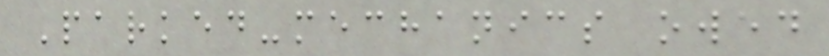Parked-mechanics owed
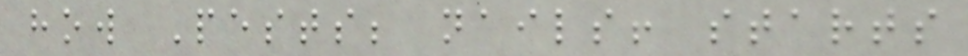how Pests; nails! starts
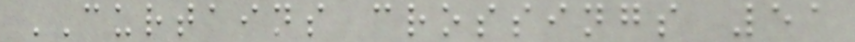CURTAINS crossings 51
